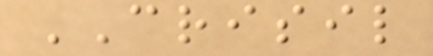CRISIL
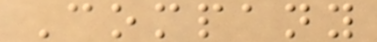Company
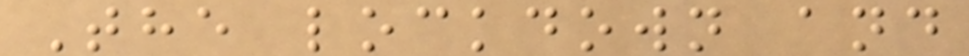The lockdown and
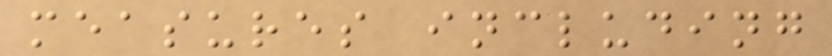measures including
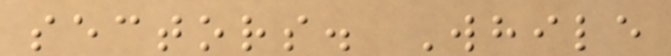sectors. While
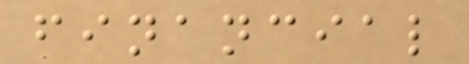financial
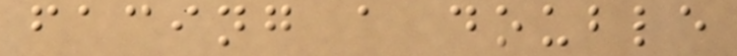facing a double
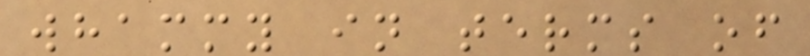whammy in terms of
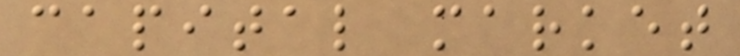capital market
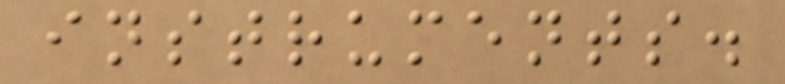instruments.
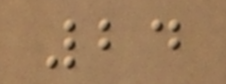24
